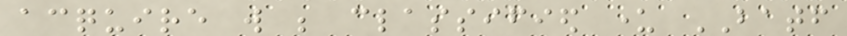acquire will be classified under BATF
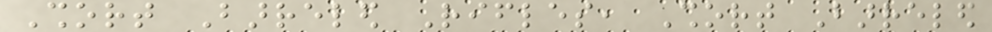Short Barreled Rifles, Short Barreled
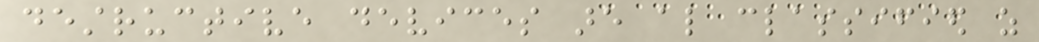destructive devices are also classified as
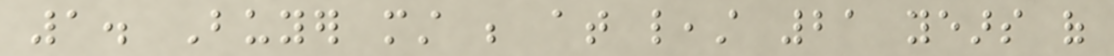1. Buyer must be at least 21 years of
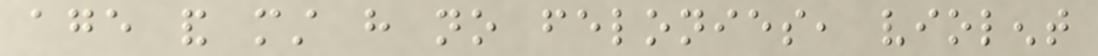age and must have no felonies, violent
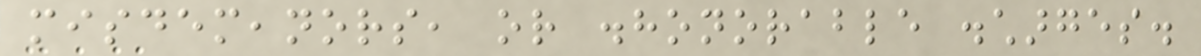misdemeanors, or dishonorable discharges.
